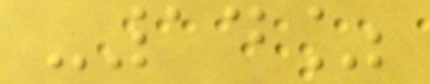-14%
